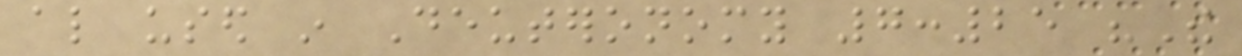also used in Deuteronomy 7:25 "The
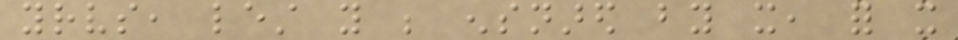yourselves, lest you be ensnared by it, for it
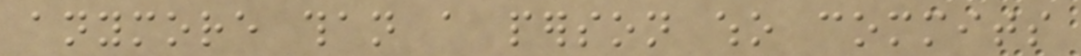anymore than a person who commits
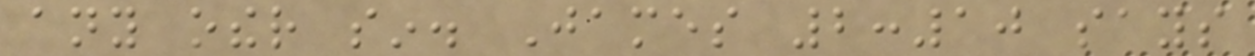any other sin. James 2:10 says
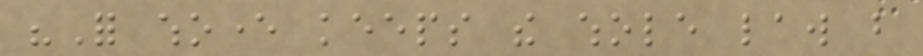"For whoever keeps the whole law but
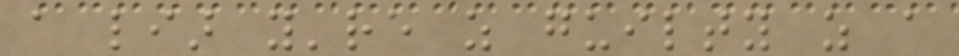a liar you're as guilty as a
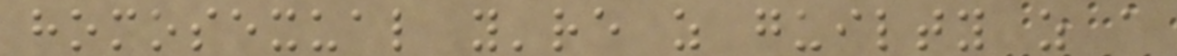homosexual you're as guilty as a
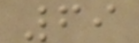69
